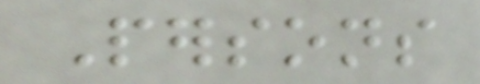Persons
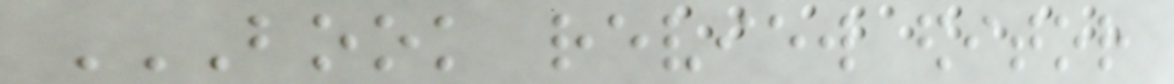BOOK REVIEW EDITOR
